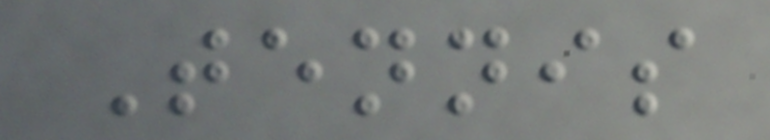Tennis
